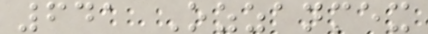641 Ozzanmex
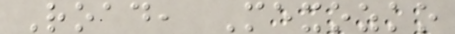Road, Mexozko
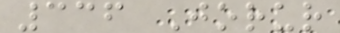336 Jorur
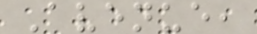Avenue,
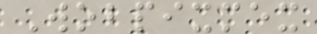Wobpixmex
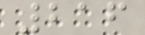216
